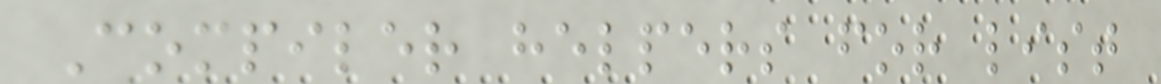Compiler helpers for list
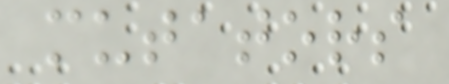mutators
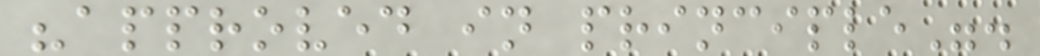"approved in principle".
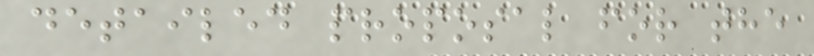detailed proposal for the
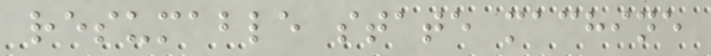resumable state machine
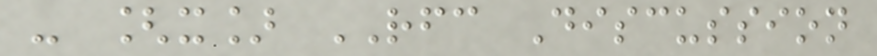- [x] RFC Discussion
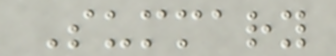Summary
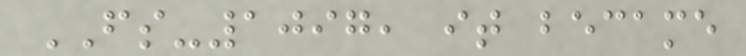FS-1097, it became
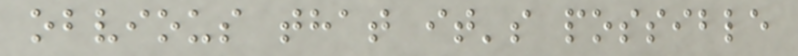obvious that it's possible
